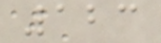123
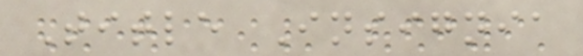Title Insignia
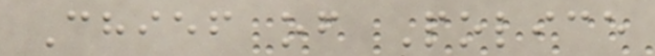Chief of Police
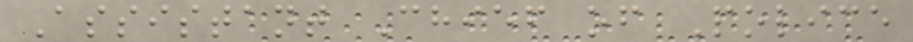Assistant Chief of Police
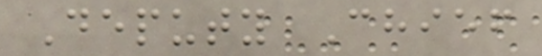Deputy Chief
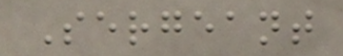Sergeant
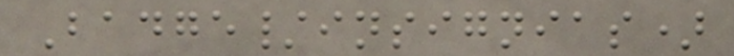Badge/insignias)
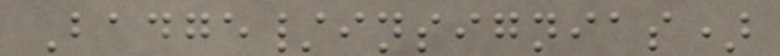Badge/insignias)
